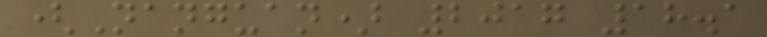(Nanguan) 2017 18.1
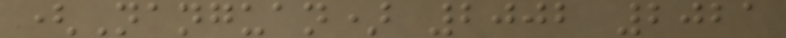(Nanguan) 2002 2021
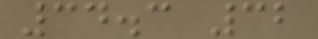34.3 32
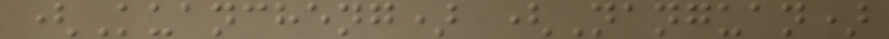(Kuancheng) (Nanguan)
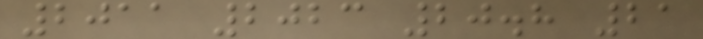2011 2023 20.8 21
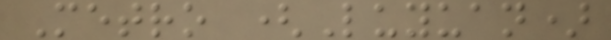Metro (Luyuan)
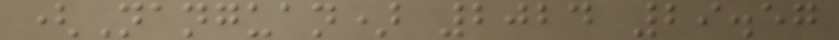(Nanguan) 2024 29.57
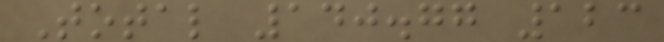Total 140.77 123
